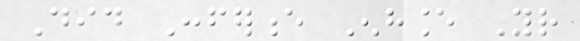Did Conference Enhance Your
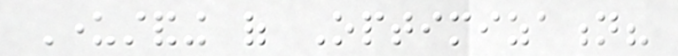Understanding of Optimization?
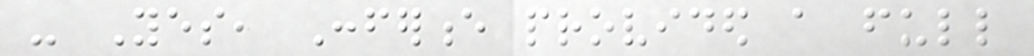- Yes, Conference provided a full
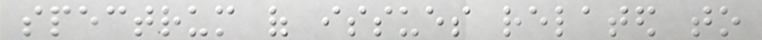spectrum of issues related to
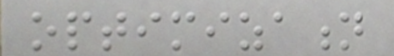optimization
